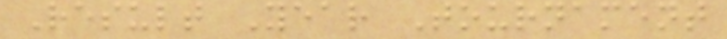Result Year Tournament
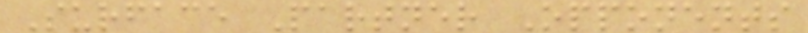Surface Partner Opponents
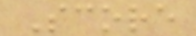Score
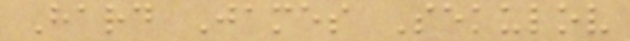Hard James Sekulov
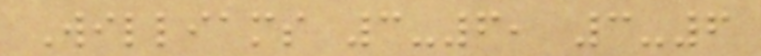Williams 3-6, 3-6
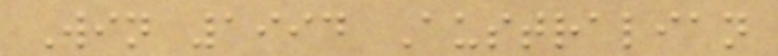Win 1994 Australian
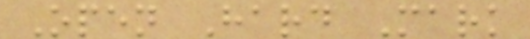Open Hard Mark
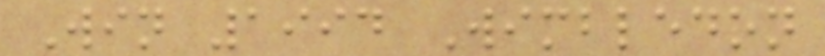Win 1994 Wimbledon
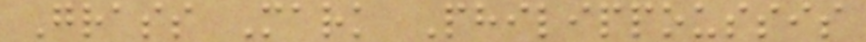Grass Mark Philippoussis
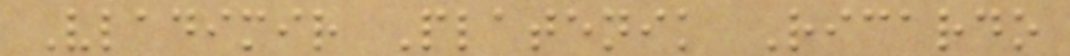Vladimir Platenik Ricardo
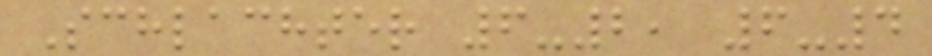Schlachter 6-2, 6-4
